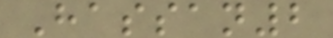Hassan2
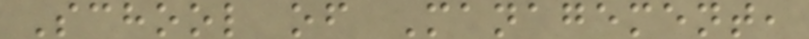School of Management,
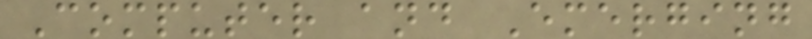Computer and Emerging
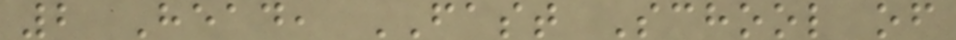2 Head, FAST School of
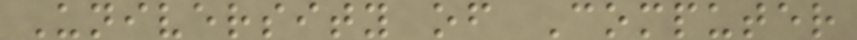University of Computer
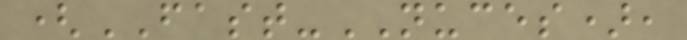(FAST-NUCES),
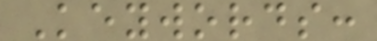Keywords:
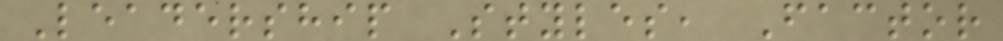Leadership Styles, Factor
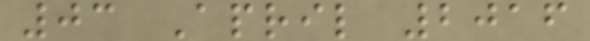03 April 2016
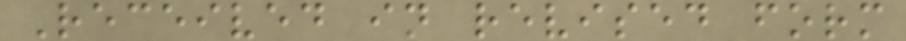Received in revised form
